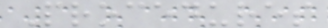Procedures
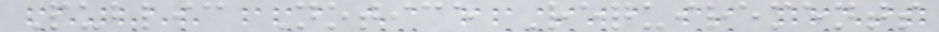Public Notice Requirements
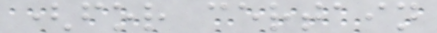(for certain
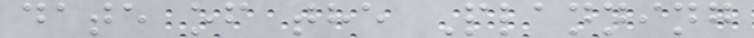date of the Planning
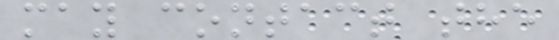may contact the
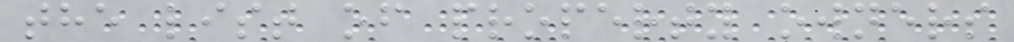the list of property owners
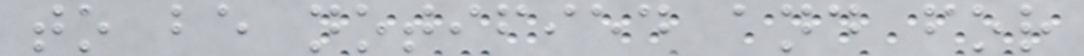to be notified and for
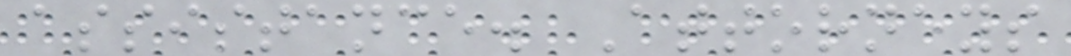assistance. Attorneys
